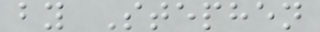by Stephen
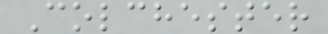Colchester
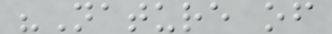"Nature of
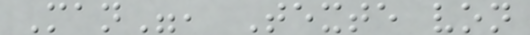Man", Texte von
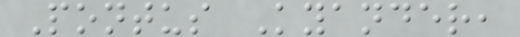Pontus Kyander,
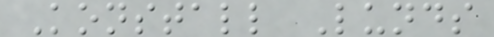Konstall Lunds
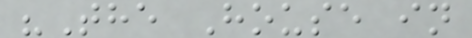"The House in
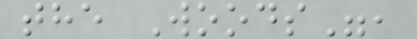the Woods",
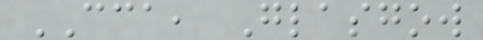CCA, Glasgow
